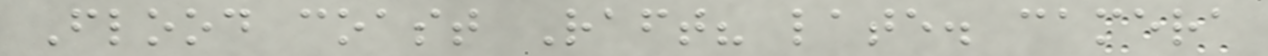Flood coast Raft? late. camera
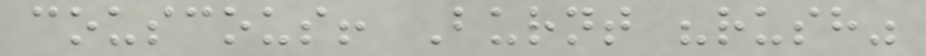couscous! Burnt "rush"
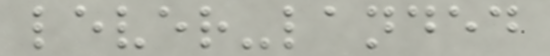lever-landed
